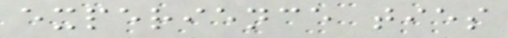experience ties
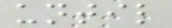until
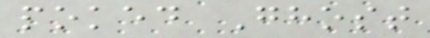poked Ghost
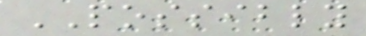POSSIBLY
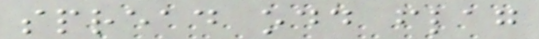spread odd flag
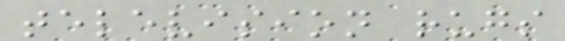television rugs
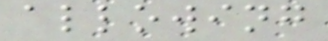allowing
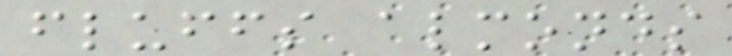fluffs almonds
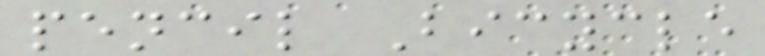pencil Bicycle
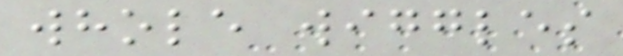whole wiggles
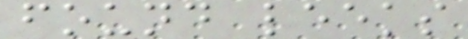found leeks
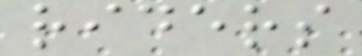riders
